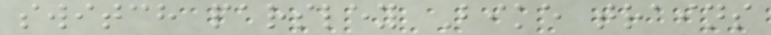switch parsley Bike trains
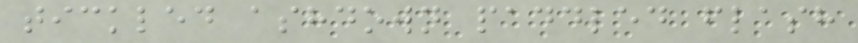tickled ashdown paddled flash
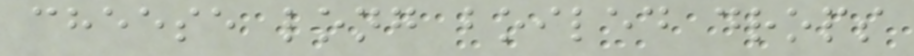cheese long boiled drops
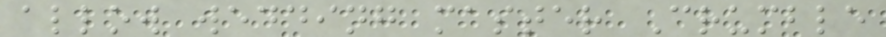allow wedding master Crumble
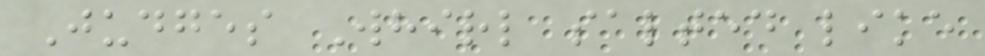Judges Whirl salted like
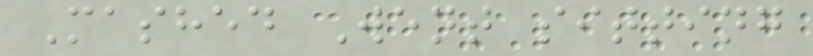Mashed Went sitting
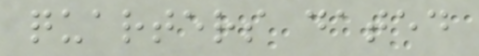quarters dated
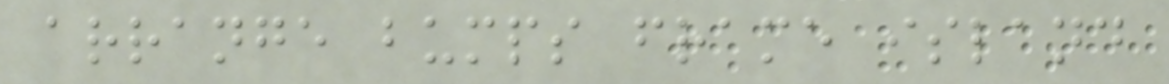arrange bumps frame island
